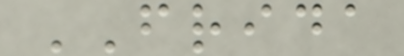FRIDA
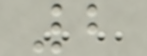2
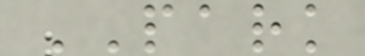PARK
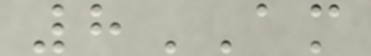8AM
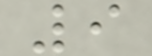9
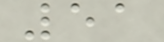51
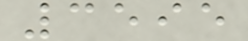3595
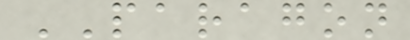PARAGON
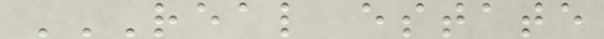REAL ESTATE
